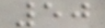50
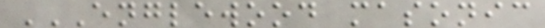ENGLEWOOD MASONIC
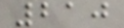210
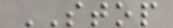STOP
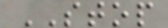STOP
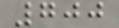700
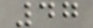47
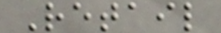Retail
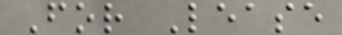For Lease
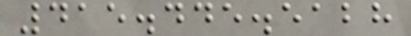415.445.5128
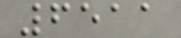6511
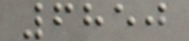6850
